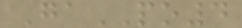GaPO4
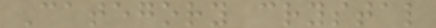Category crystal
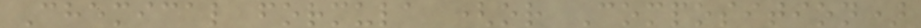Chemical formula (or Composition)
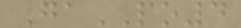GaPO4
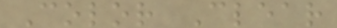Color Clear
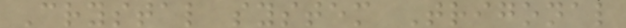Crystal system Trigonal
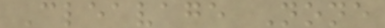Cleavage None
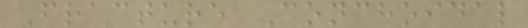Fracture Conchoidal
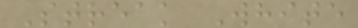Streak White
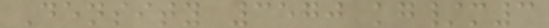Density 3570 kg/m3
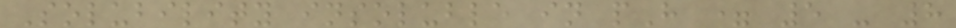Solubility insoluble in pH = 5 - 8
